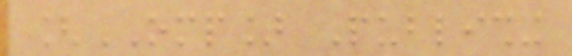[OMP] Publishing
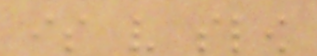is very slow
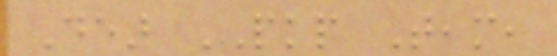Dear PKP Team,
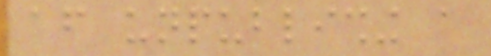after unpublishing a
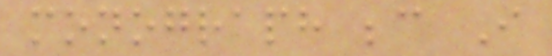monograph because I
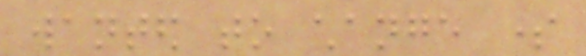wanted to change some
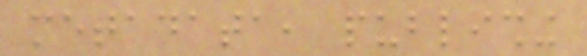metadata, publishing
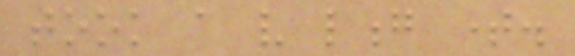took a very long time.
